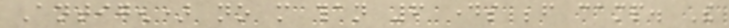Antigen) no more than 6 days before camp. The
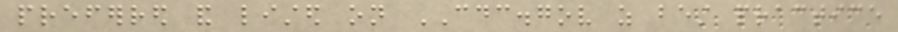preferred and listed on CDC.gov as best practice
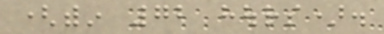(within 72 hours).
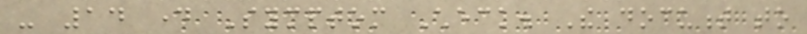- 14 day Symptom Check. The document to
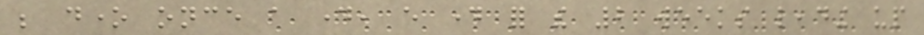be done once a day, every day for the 2 weeks leading up
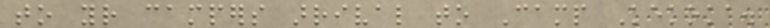to your campers arrival to Camp Kekoka.
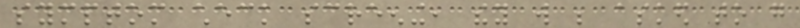symptom check screening, they will be asked to go
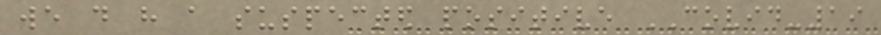we do have a suspected positive COVID-19
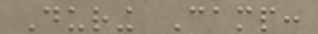During Camp:
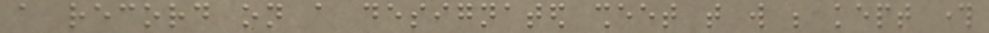a record on a designated sheet that will be kept through
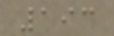193
